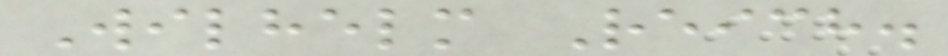Wilhelm Reich.
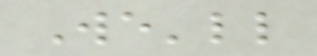We'll
